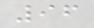96
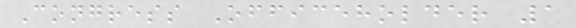Congress Officeholder 1
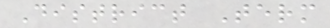District Term
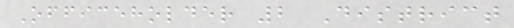Officeholder 2 District
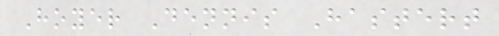Hoyer Dennis Hastert
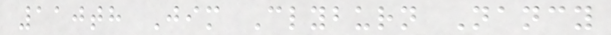110th Jim Clyburn Nancy
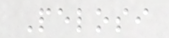Pelosi
